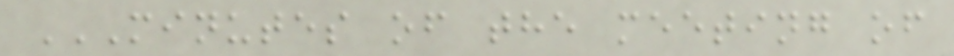MINUTES OF THE MEETING OF
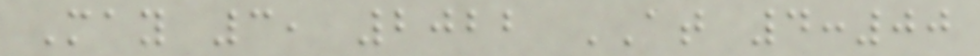May 3, 2022 AT 4:00
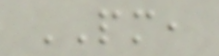PM,
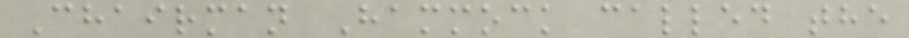Chairman Hammock called the
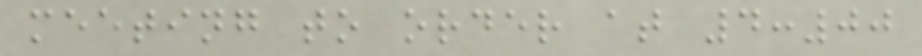meeting to order at 4:00
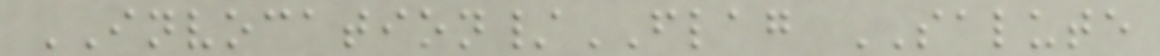INVOCATION/FLAG SALUTE
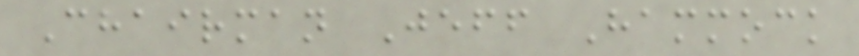Chairman Jeff Hammock
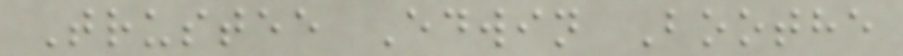Trustee Edwin Boothe
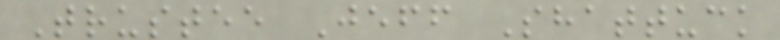Trustee Jeff Shattuck
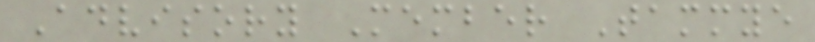Advisory Member Tammye
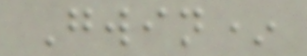Gwin*
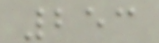253
